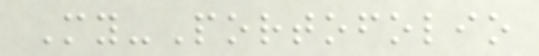My-Portofolio
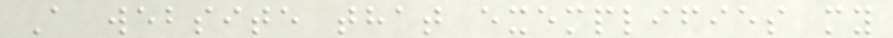A website that exemplifies my
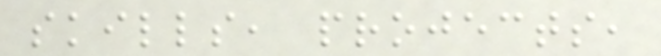skills, projects,
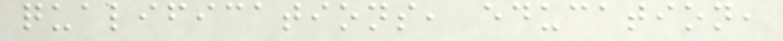qualifications, education,
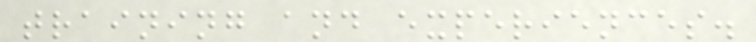training and experiences.
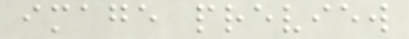image preview
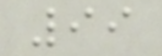99
